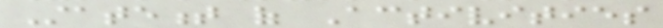Statement of Activities
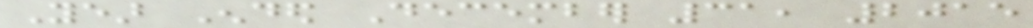Year Ended December 31, 2015
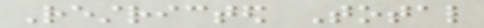Restricted Total
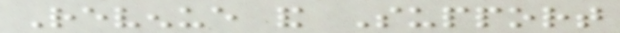Revenue and Support
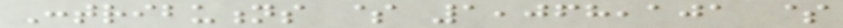Contributions $ 1,068,101 $
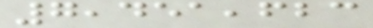7,451,623
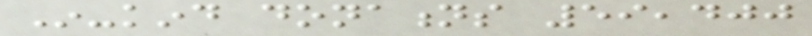In-kind donations 59,400
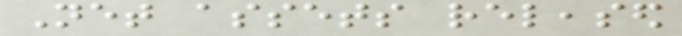Net assets released
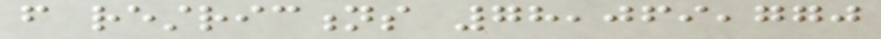from restrictions 78,069,770
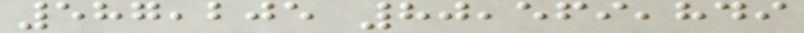587,205 80,569,849
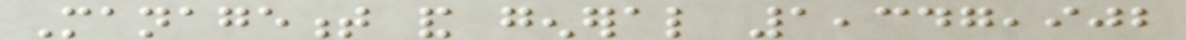Management and general 1,347,902
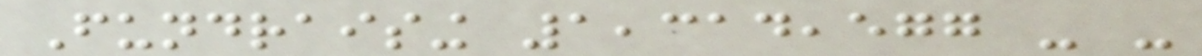Fundraising 1,314,577 - -
